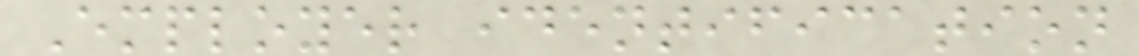Employer identification
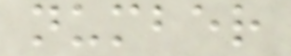number
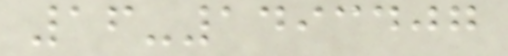16-1493407
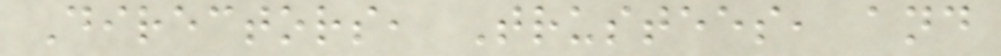Directors, Trustees, and
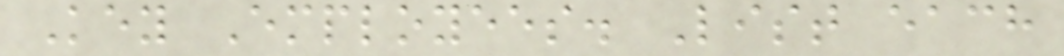Key Employees. List each
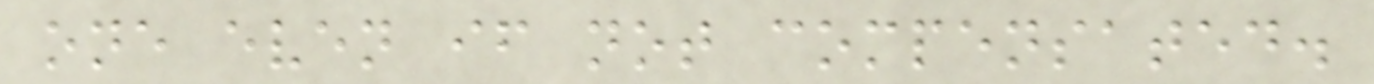one even if not compensated.
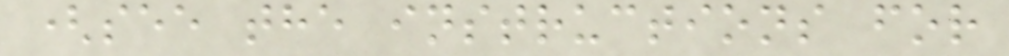(see the instructions for
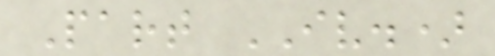Part IV.)
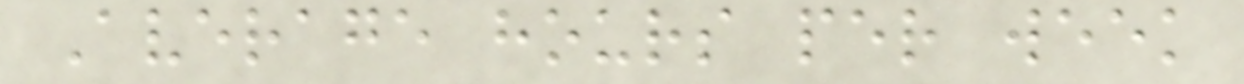Average hours per week
